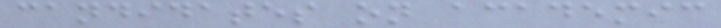candidates on academic
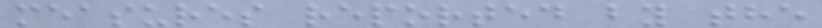measures reported by the
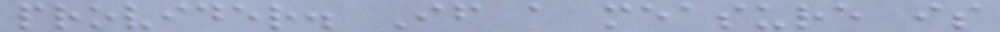provider. If a measure is
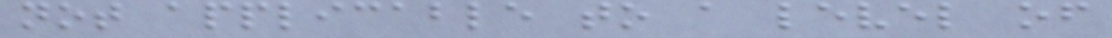not applicable to a level of
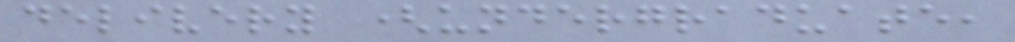delivery (undergraduate,
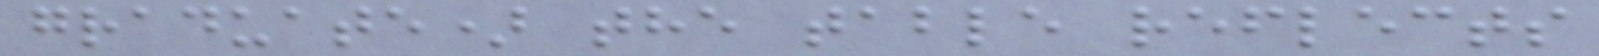graduate) the table reflects
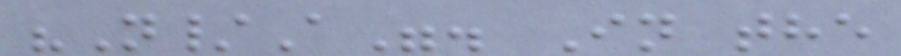"N/A". In the
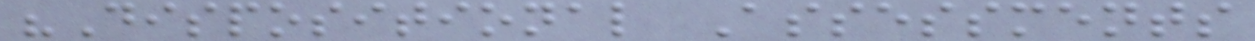"Dispositional Assessments
